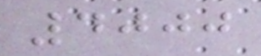4000
